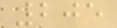205
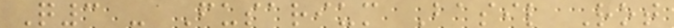Q3 - Fusarium Basil Rot
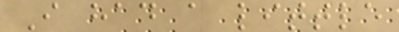I had a little
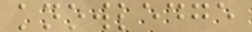knowledge
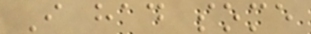I had some
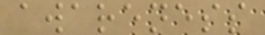awareness
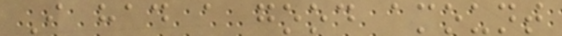I had a good amount
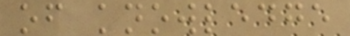of knowledge
